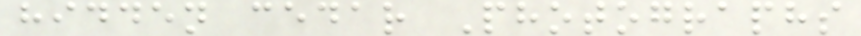hidden cedar Photographs
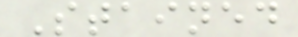Stained
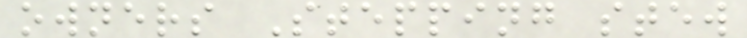owners Stepping stew
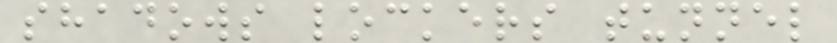shadows lockers tunnel
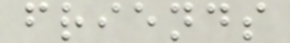friends
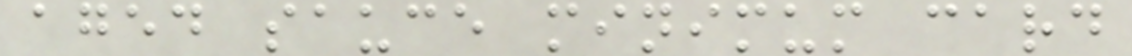aged sauce minimum card
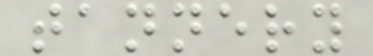tannery
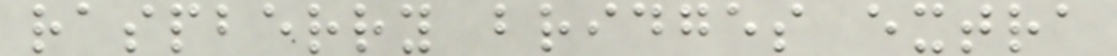raspberry bridges extra
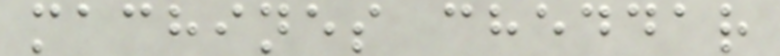machines cheddar
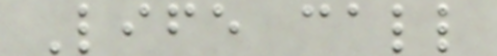Life call
